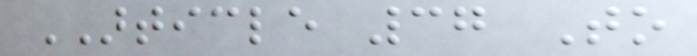ARTICLE 37 To
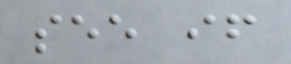see if
